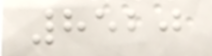8520
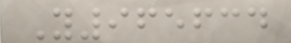Y965634
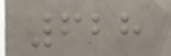628
